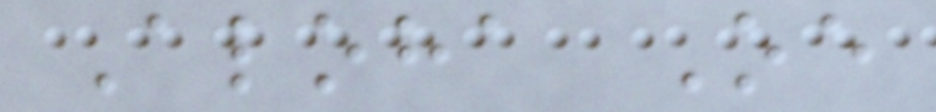Aloha Oe
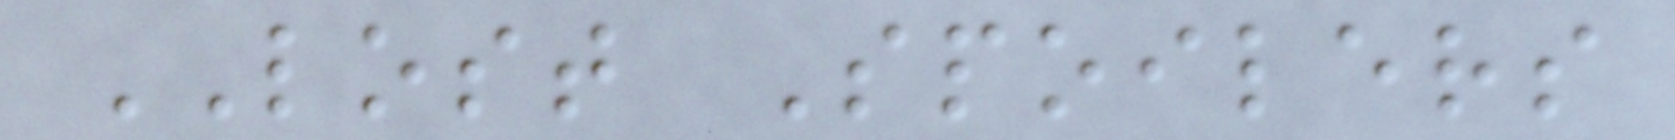LOST Spoilers
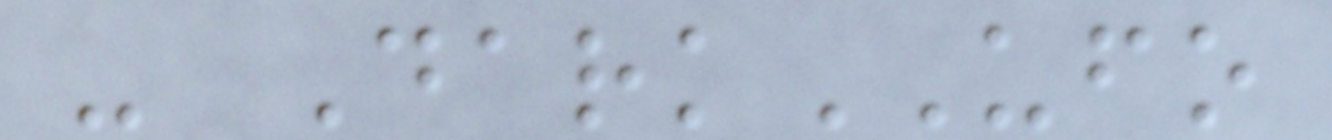- DarkUFO
